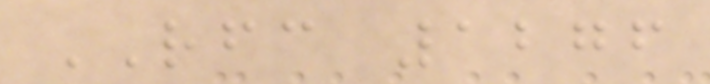RFC 1276
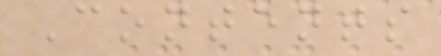Contents
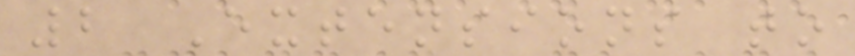2 Extensions to
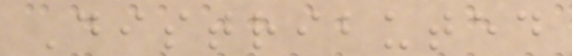Distributed
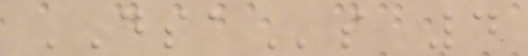DSAs 4
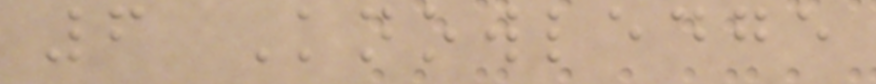6 Knowledge
